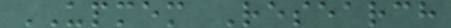UPMEM Research
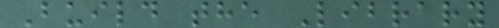Build the Library
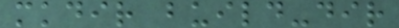mkdir build-dir
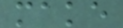make
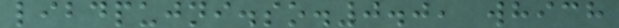libdpujni.so.0.0, which
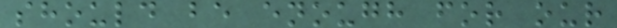should be enough for our
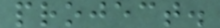project.
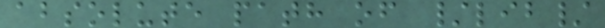absolute path of /lib/
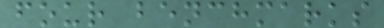four benchmarks
